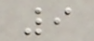9
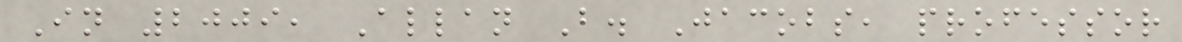In 2009, Allan B. Jacobs, professor
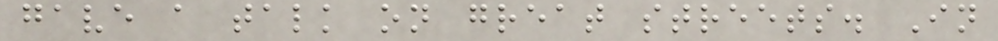gave a talk on great streets. In
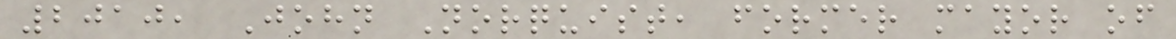2010, John Norquist, former mayor of
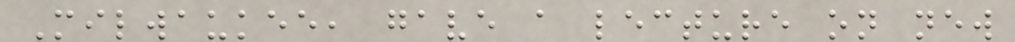Milwaukee, gave a lecture on new
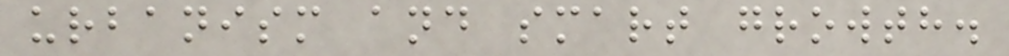urbanism and smart growth.
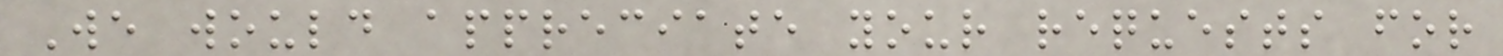We would appreciate your requests for
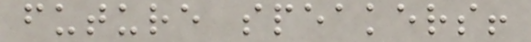future speakers!
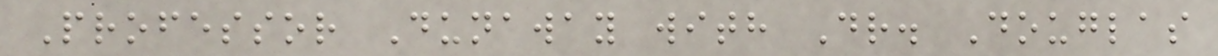Professor Dunaway with Dr. Douglas
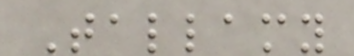Tallamy
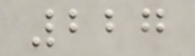227
